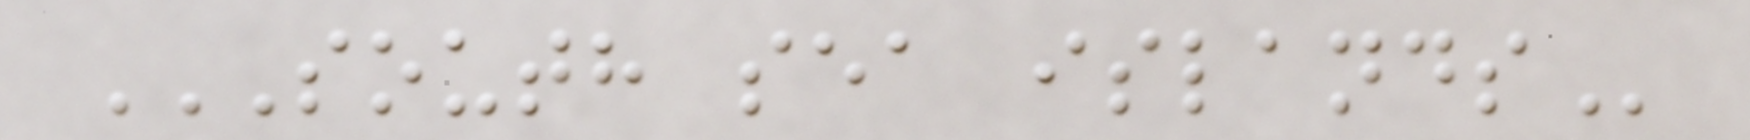SOUTH SEA ISLANDS
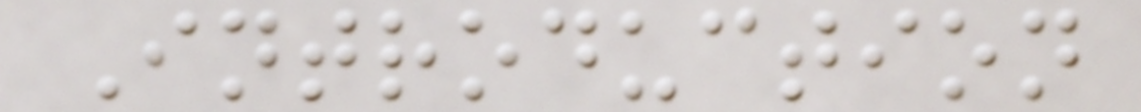Introduction
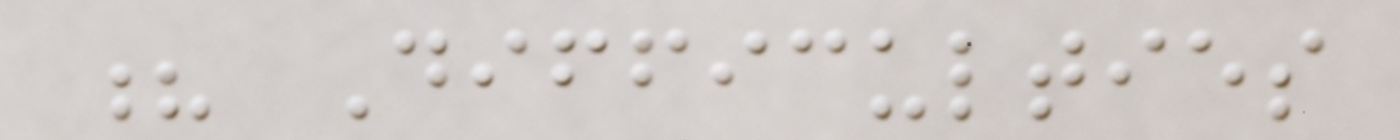? Difficulties
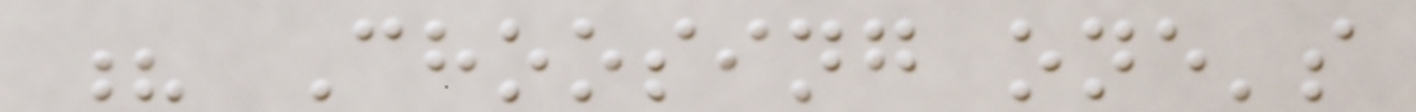? Choosing one's
